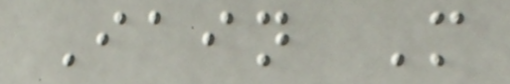Iain M
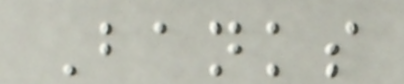Banks
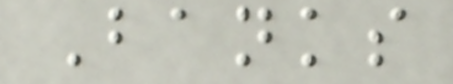Banks
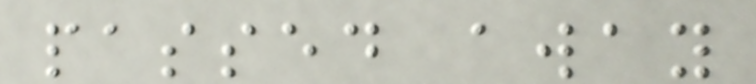passed away
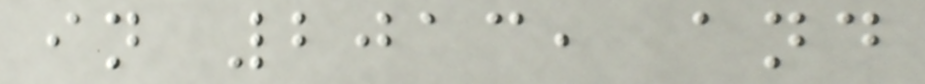in 2013, and
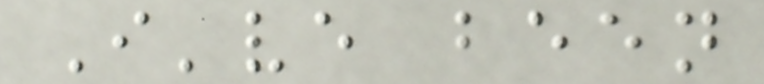I've been
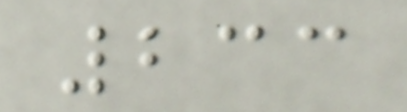233
